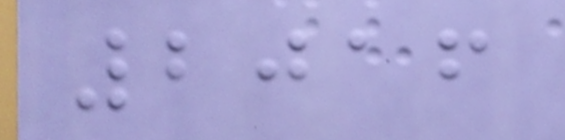2016
